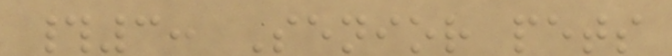#3: Senior pets
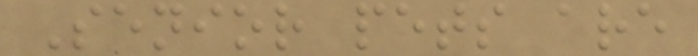Senior pets are
